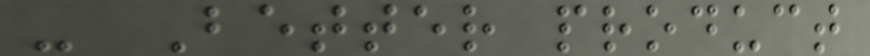- Better product
